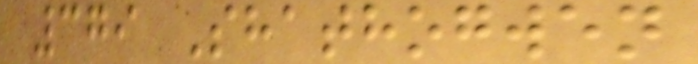379 Shathogwen
